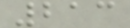213
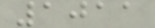1011
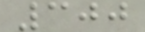300
